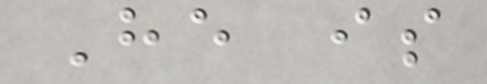He is
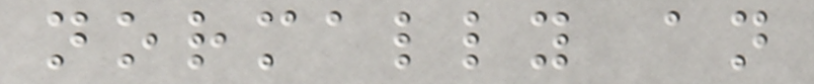normally an
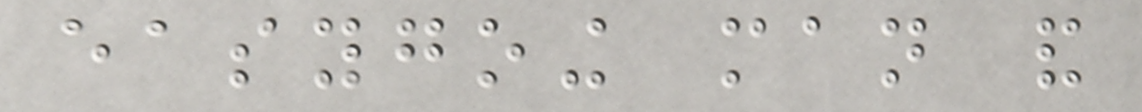easygoing man and
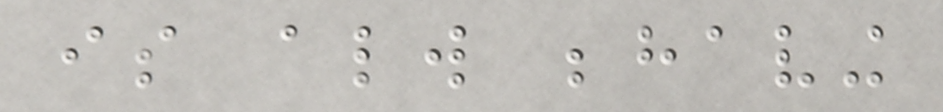is always behaving
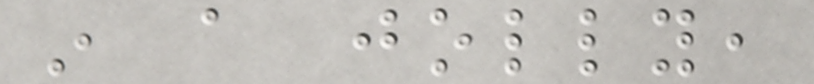in a jolly,
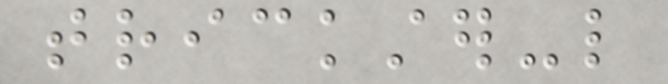trickster-like
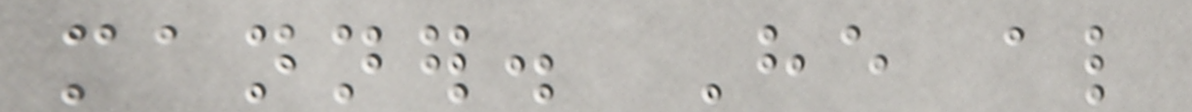manner. He also
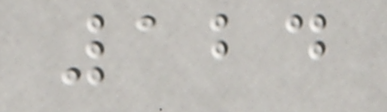124
